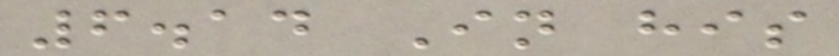6.14 In his
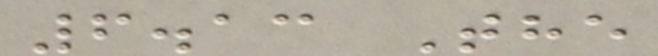6.13 The
